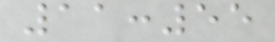11:55
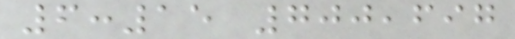6:15 700,697
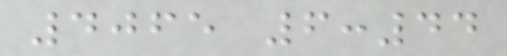4065 6:44
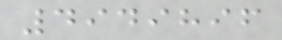4949896
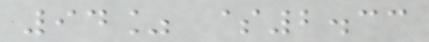94% $2.33
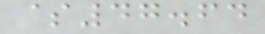$47.64
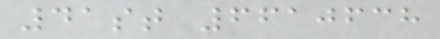41st 6610638
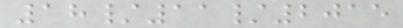18/11/2015
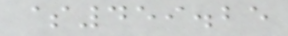$459.25
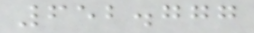652.777
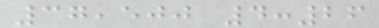37,500 4:26
